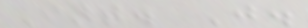Int. J.
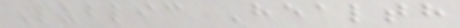Public Health
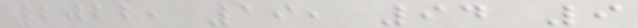2022, 19, 94 9
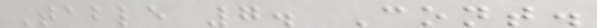Table 7. Cont.
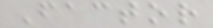Factor
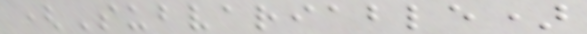(Subvariable)
